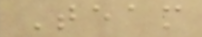Team
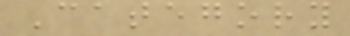Category
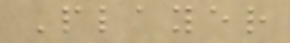Player
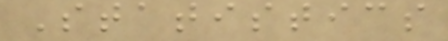Statistics
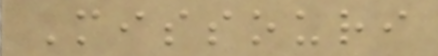Missouri
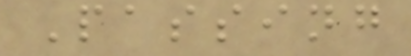Passing
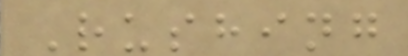Rushing
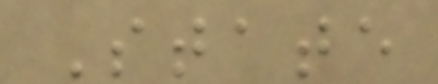State
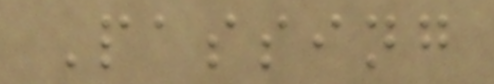Passing
